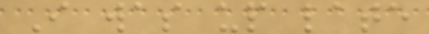I was up late
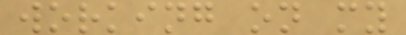working on my
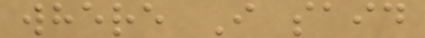where I said
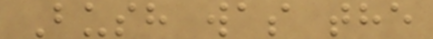Bush was the
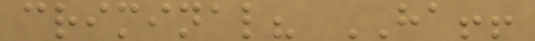criminal? HA!!
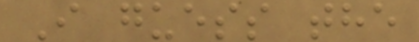I guess the
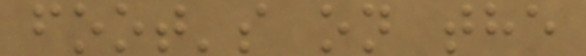foot's on the
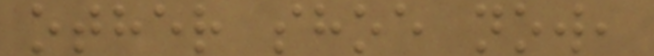other shoe now,
